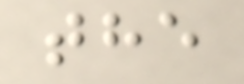the
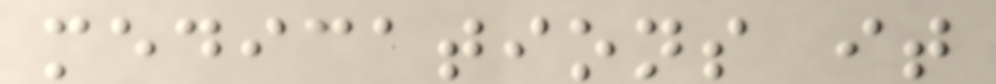medications it
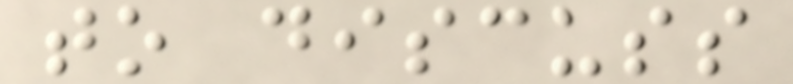to discuss
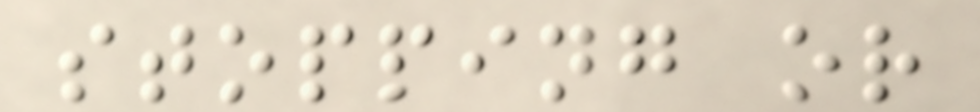stopping or
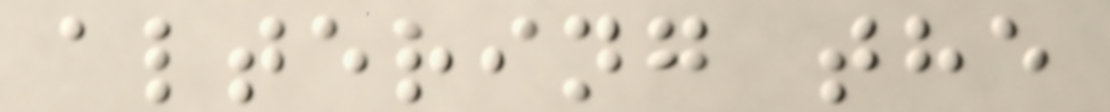altering the
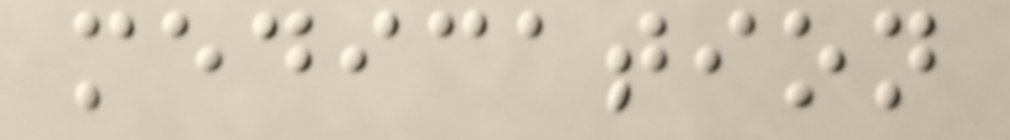medication
